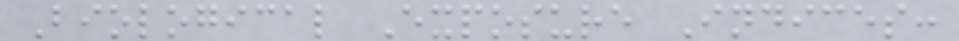Biological Exposure Indices:
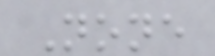None
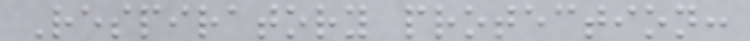Respiratory protection:
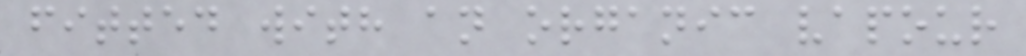fitted with an organic vapour
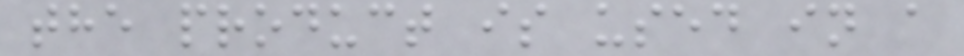the product is used in a
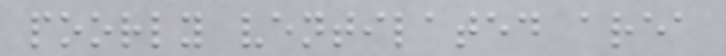poorly ventilated area
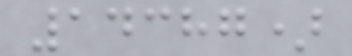14387)
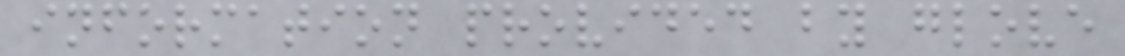information provided by glove
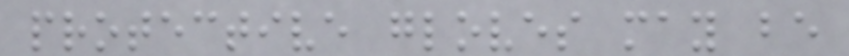protective gloves may be
